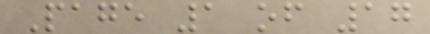Page 1 of 17
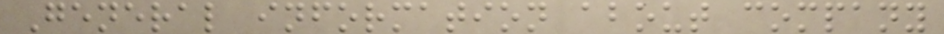General information about company
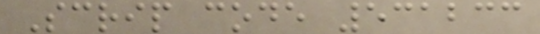Scrip code 531233
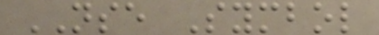NSE Symbol
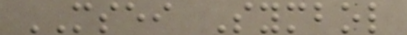MSEI Symbol
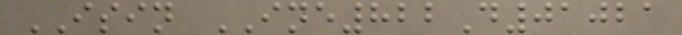ISIN INE822D01021
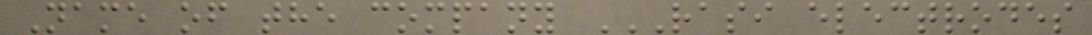Name of the company RASI ELECTRODES
